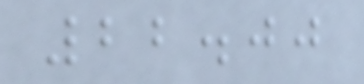22.00
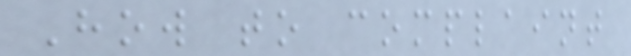How to complaint
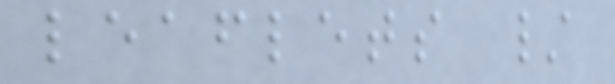leaflets /
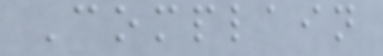Complain
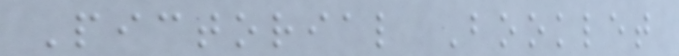Pictorial Booklet
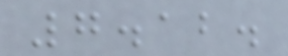7.12.
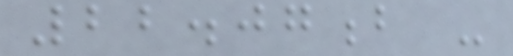22.07b -
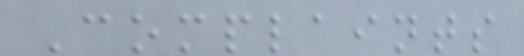Complaints
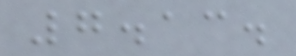7.13.
